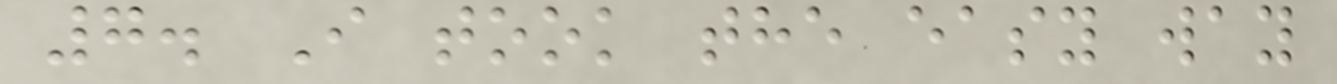7. I took the easy way
